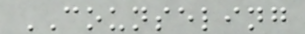COUNSELING
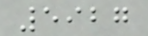5927
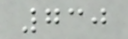730
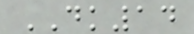DK14
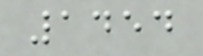1454
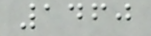1460
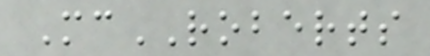McROBERTS
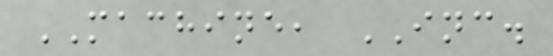MACHINE, INC.
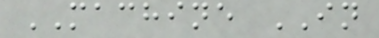MACHINE IN
